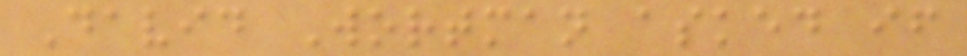David Wortman asked if
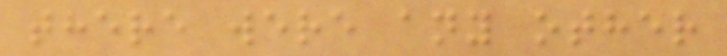there were any other
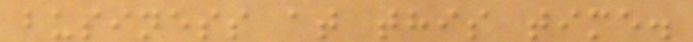business at this time.
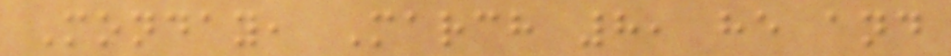Monday, March 8, he and
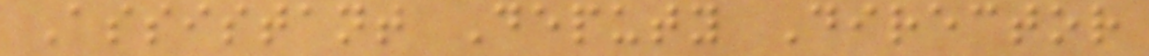Assistant Deputy Director
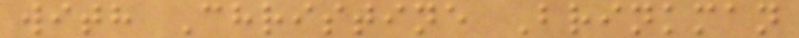with Christine Brinkman
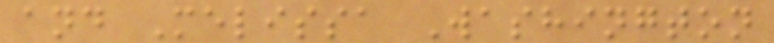and Melissa Washington
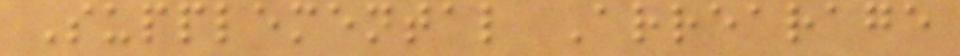Supplemental Arrearage
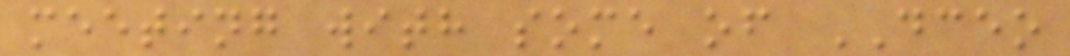meeting with some of DCEO
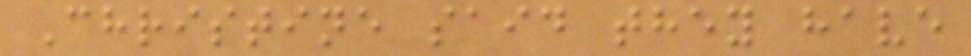Christine said they have
